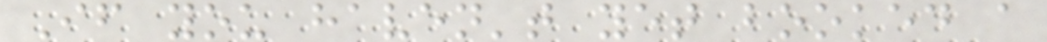If you haven't yet booked a
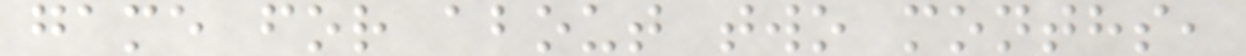game for about two months,
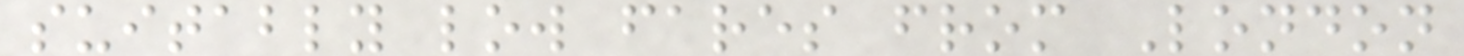suitably low fares from London
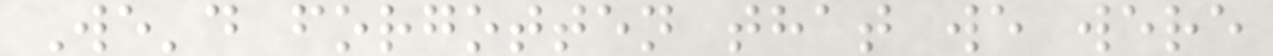We'd forgotten that we were
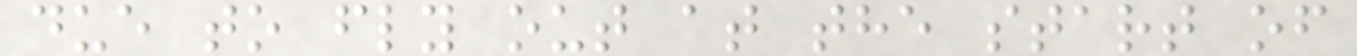due to fly out at the start of
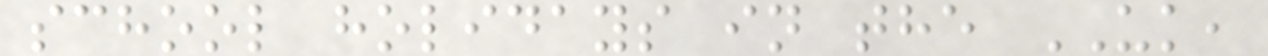school holidays in the UK,
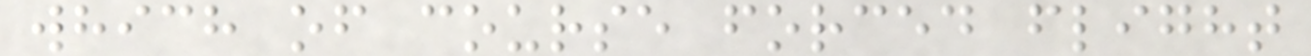which of course forced flight
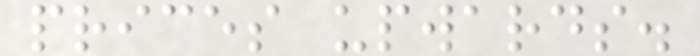prices upwards.
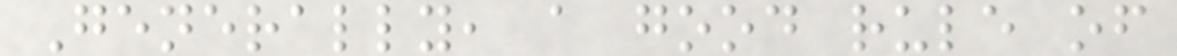Generally, a good rule of
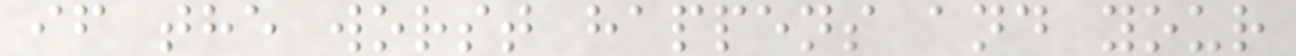if the worst happens and your
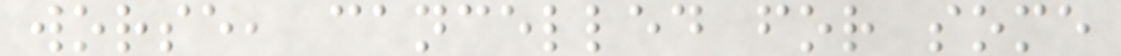worse, cancelled for some
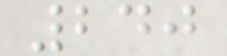240
